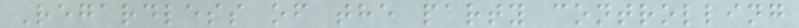Regardless of the party controlling
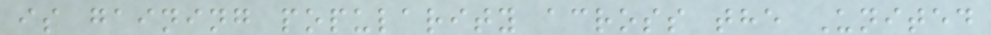is gaining popularity across the United
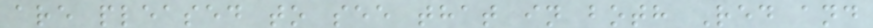are pleased to see that in both Red and
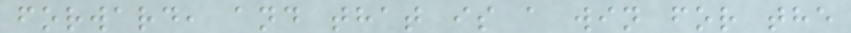forward, and that is a win for the
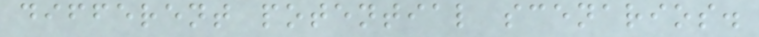different potential scenarios.
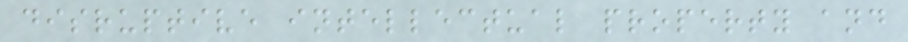disruptive intellectual property and
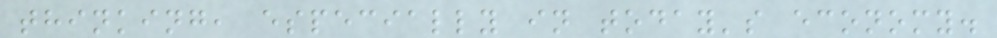thinking, especially in today's economy.
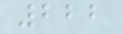222
